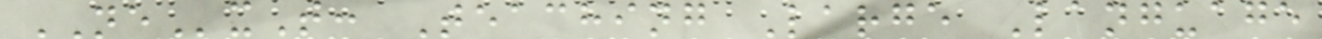NExT: Teaching Large Language
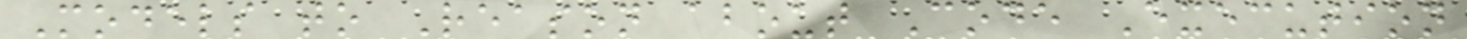Models to Reason about Code Execution
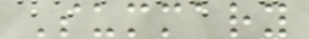Summary
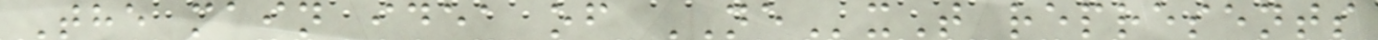The main idea of NExT represents
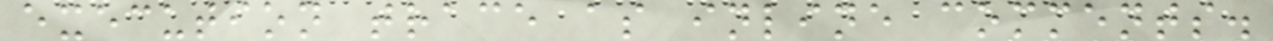execution trace as inline comments.
